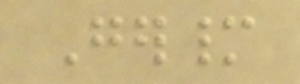Germany
